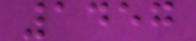1457
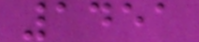1451
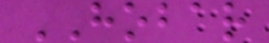HOBAR
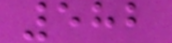582
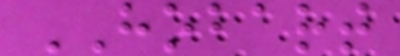HOBART
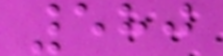580
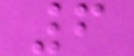6
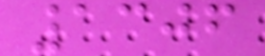1306
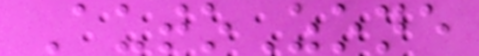AutoZone
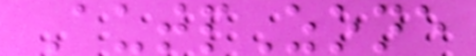AutpZone
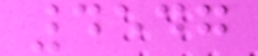4547
